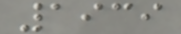1939
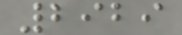2929
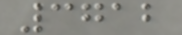3712
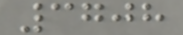3708
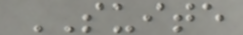SUITE
